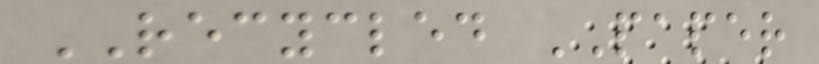RECYCLED PAPER
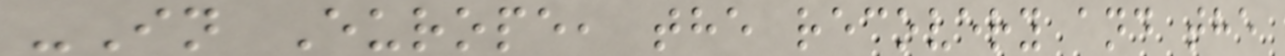-In Europe, the recovery and the
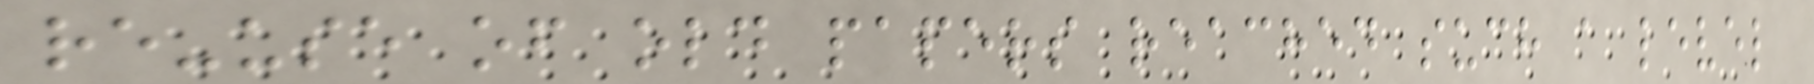re-use of old papers reached such a level
